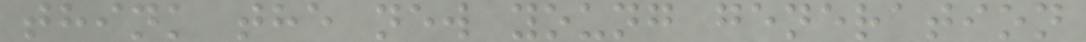think the new young generation
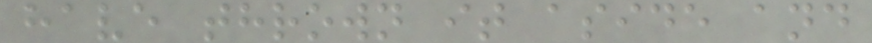have thrown it aside and
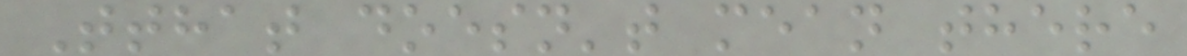Tthat doesn't mean there
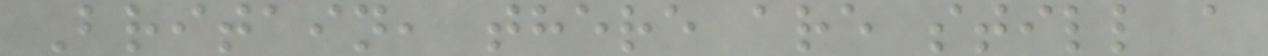Britain, there are still a
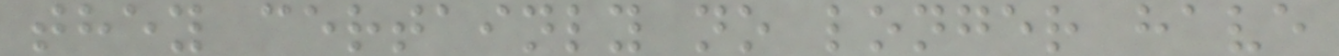they certainly no longer have
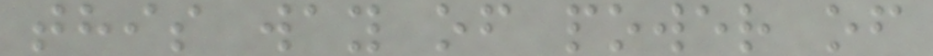this way of power of
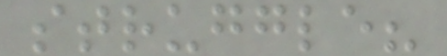struggle?
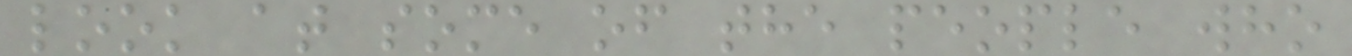look at some of the people who
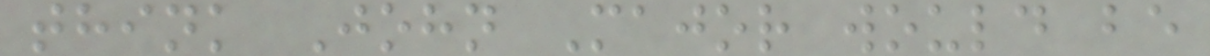think John Major would be
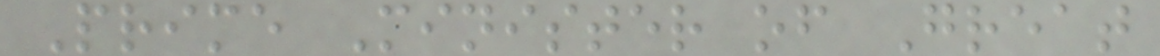Prime Minister of Great
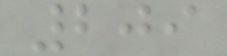209
